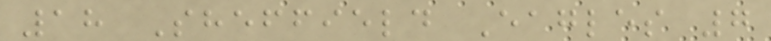18 Sheffield Eagles 7
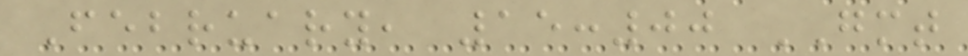February, 15:00 GMT
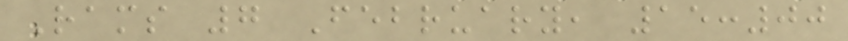Rams 7 February, 15:00
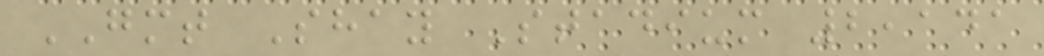GMT Shay Stadium 2,141
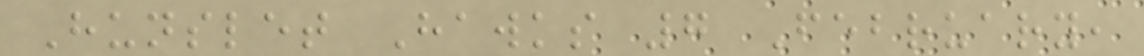Hunslet Hawks 7 February,
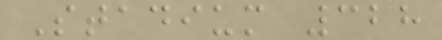Stadium 328
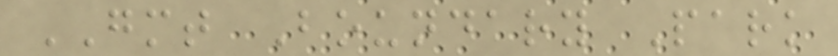GMT Boundary Park
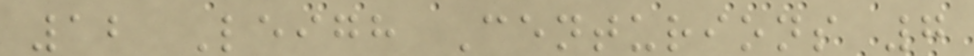12 Leigh Centurions 7
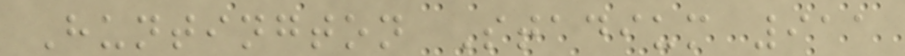Huntington Stadium 911
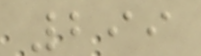299
